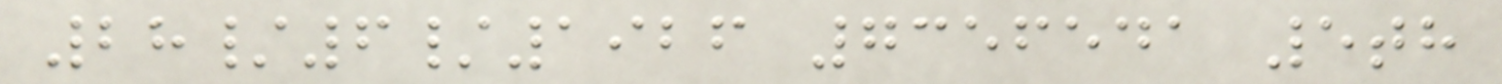28/6/1926 7356541 5th
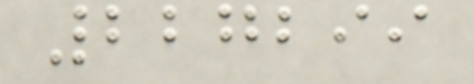227299
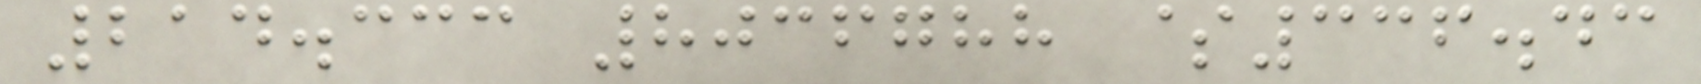214.333 8036788 $336.43
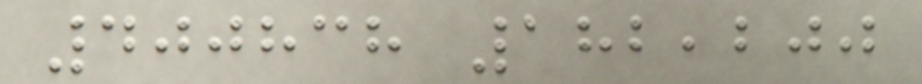400838 182,200
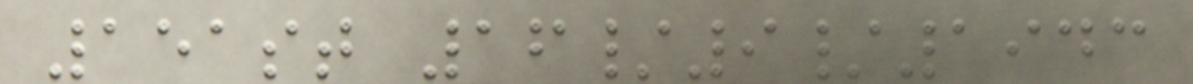151st 16/9/1943
